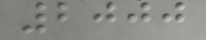2000
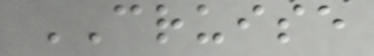CRUISE
